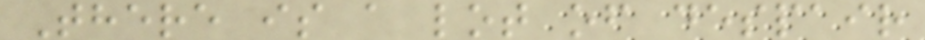There is a lot of despair
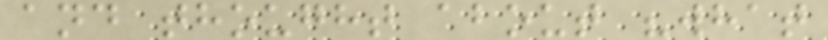and thought about "what
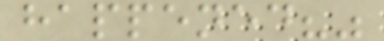happened?"
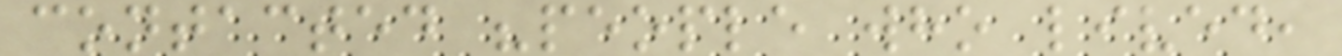contacted "people who lived,
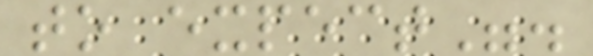to expect".
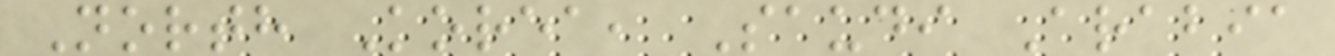North Korea, Saudi Arabia
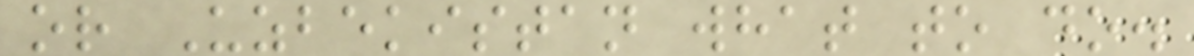or Uzbekistan what to do.
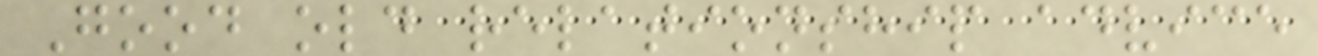Good old relationship advice
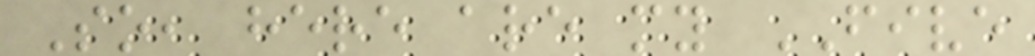So, here are my FIVE
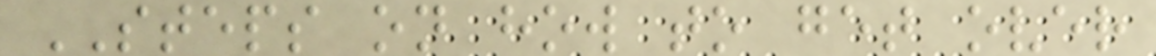STEPS on how to get over
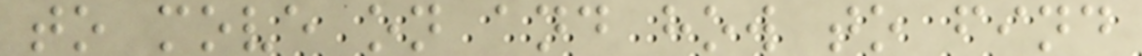to move on and how to find
